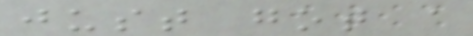just got a
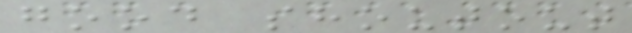good shoutout
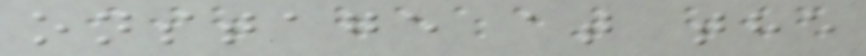onstage at the
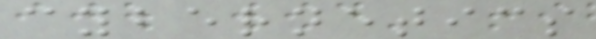cybernetics
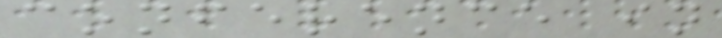conference in
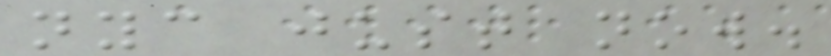nyc just now.
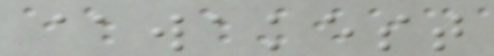@wakest
